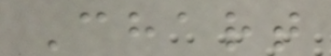Chart
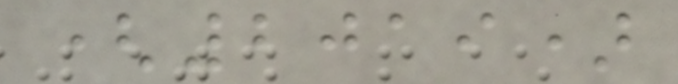(2019)
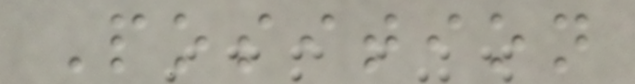Position
